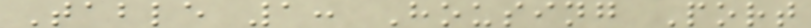Table 1: Housing Port
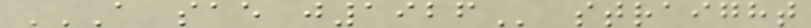A SAE J1926 straight
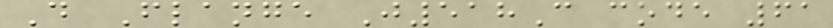D Flange J518C code 61
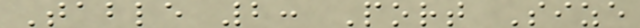Table 2: Port Size
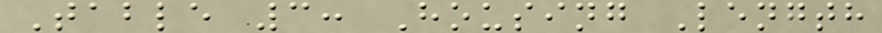Table 3: Housing Length
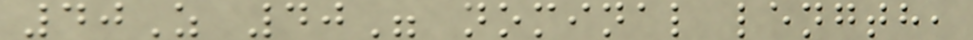40Z 40" nominal length,
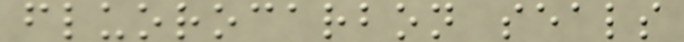fluorocarbon seals
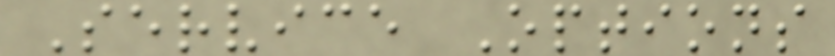Service Options
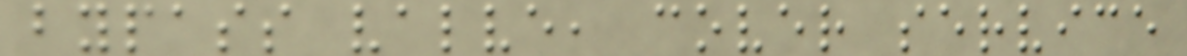bypass valve, cover service
